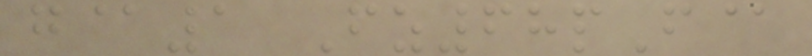g@1 Fz68pF@
